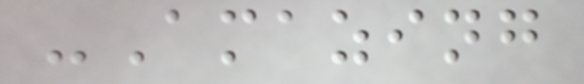-Amazing
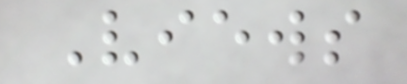Views
